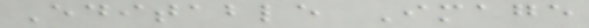Editable Image
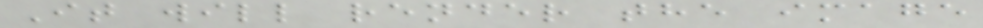It will render the image
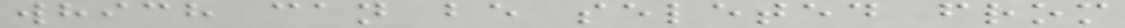which can be seleted from
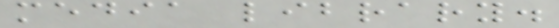media library.
